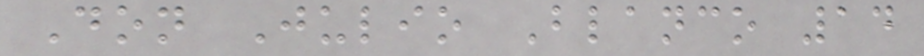Don Julio Blanco 14
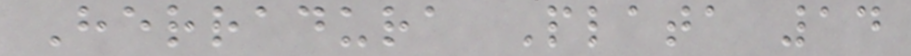Herradura Plata 14
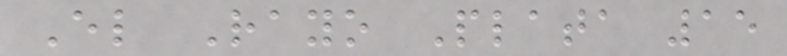El Rayo Plata 15
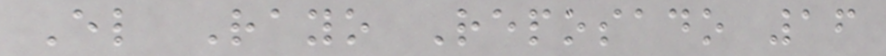El Rayo Reposado 16
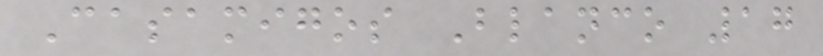Casamigos Blanco 17
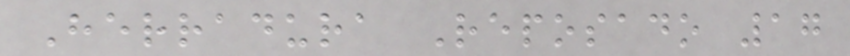Herradura Reposado 17
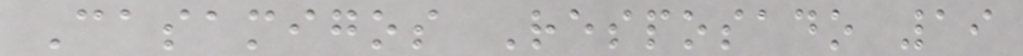Casamigos Resposado 19
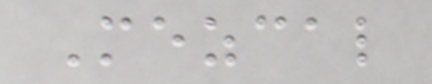Mezcal
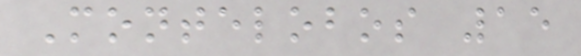Montelobos 15
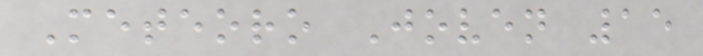Meteoro Joven 15
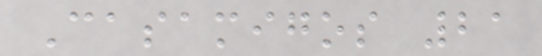Casamigos 21
